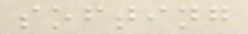softing
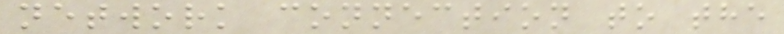network connection to the
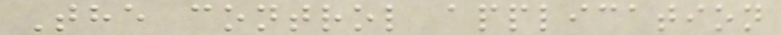The control application
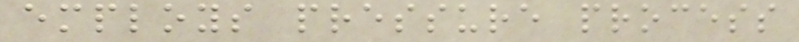employs pressure process
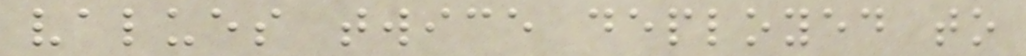values twice deployed to
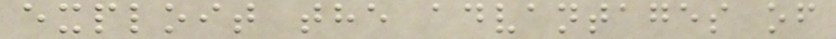exploit the advantages of
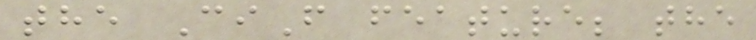the CiF feature; the
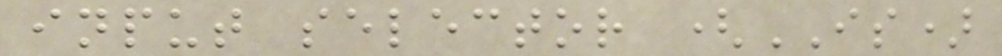input selector (IS)
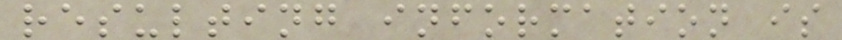resulting information is
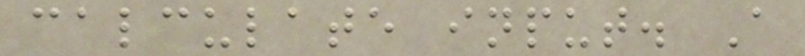calculate input. A
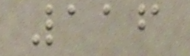116
